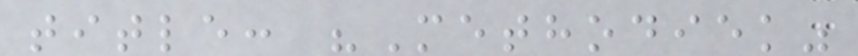title: "Methodiek"
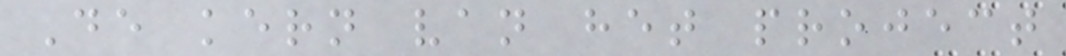De kern van het project
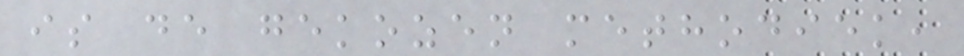is de gekozen methodiek,
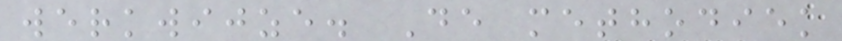werkwijze. De methodiek
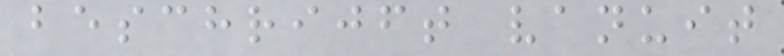beschrijft vanuit
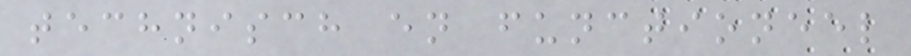technisch en functioneel
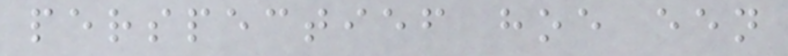perspectief hoe een
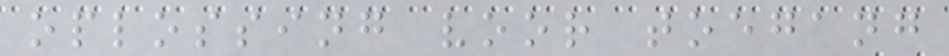oplossing voor toegang
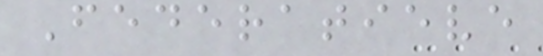Federatieve
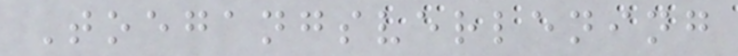Toegangsverlening
